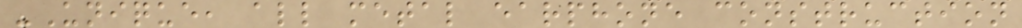-Unique, all metal earphone construction
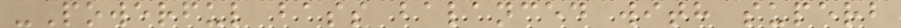-Powerful bass balanced with superb
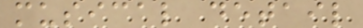musical detail
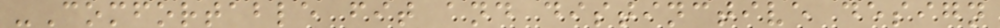-Comfortable fit and distinctive design
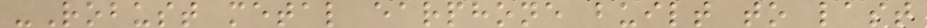-Robust metal earphone built to last
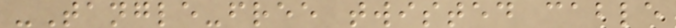-Tangle-free twisted cable
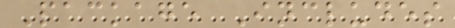Package Includes
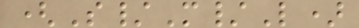(S/M/L)
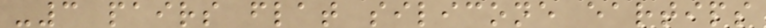-3 pairs flat silicone eartips
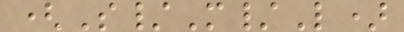(S/M/L)
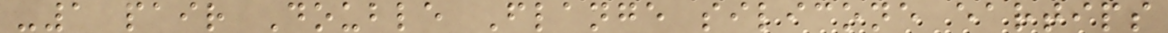-1 pair Double Flange silicone eartips
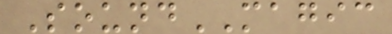SoundMAGIC
